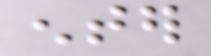enter
